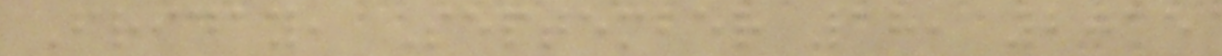Friday, September 18, 2015
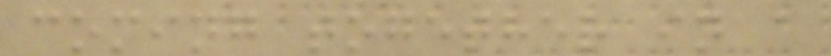coming together in a
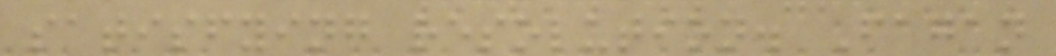satisfying resolution. Fagan
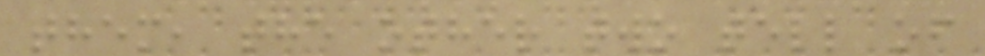them, the other two tell of
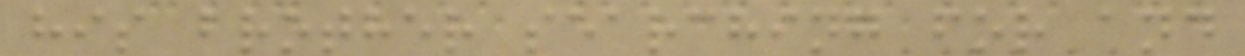his brother searching for and
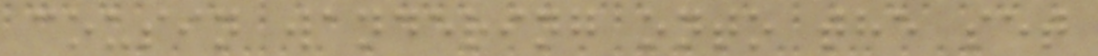cousin wandering onto the set
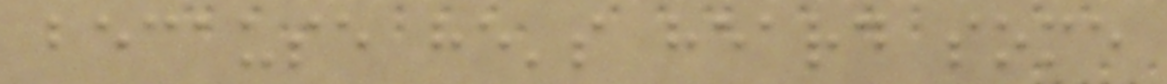because he's heard some
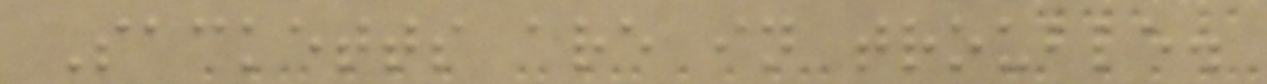Sacketts are in trouble.
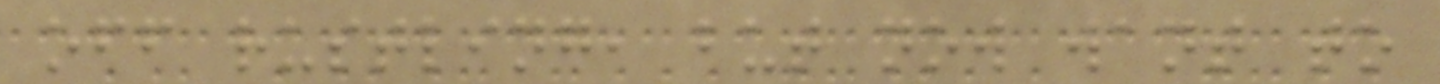off rustling, but now want to
